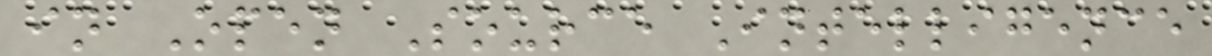in Open Source Intelligence
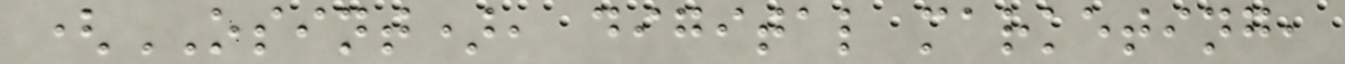(OSINT), digital marketing,
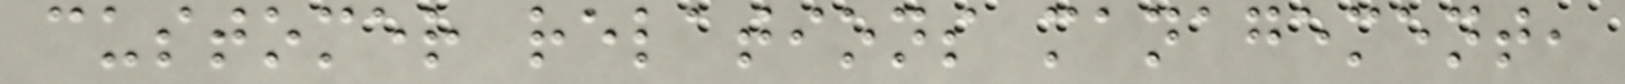customer relations management,
